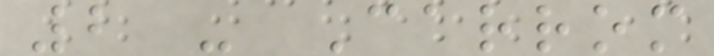2 - Carrom
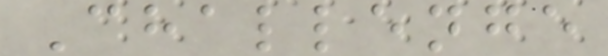Challenge
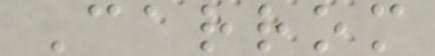Carrom
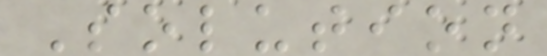Solution
